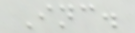Inc.
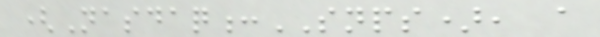(Nasdaq:SNPS), a
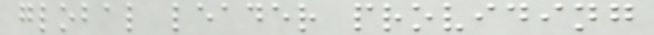global leader providing
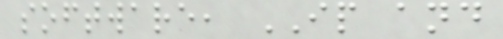software, IP and
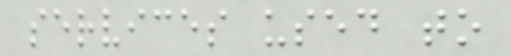services used to
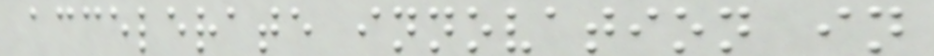accelerate innovation in
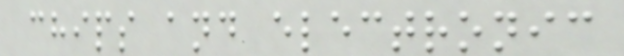chips and electronic
